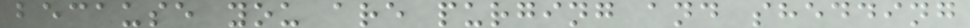because you are purging and shedding
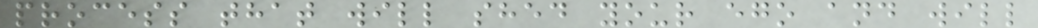process that will shed your ego and will
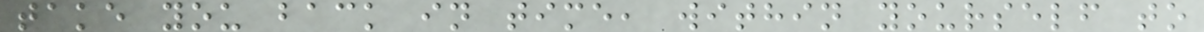take you back in time, within yourself to
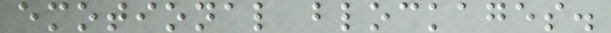emotional blockages.
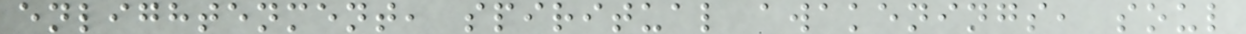enlightenment, spiritual awakenings, soul
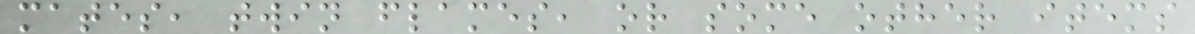mates, twin flames, or some other items
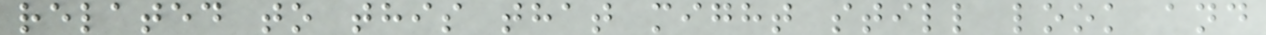related to this that might still look and
